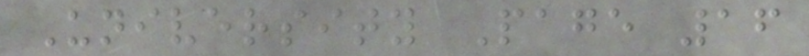University Page 16
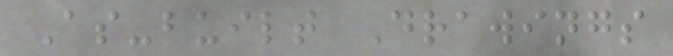As-built Drawings
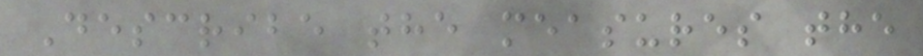Describe the measures the
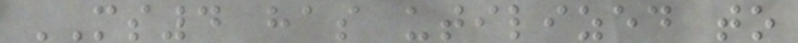MS4 has utilized to
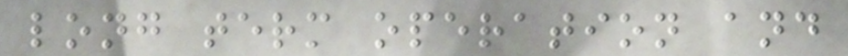long term operation and
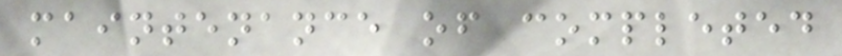maintenance of completed
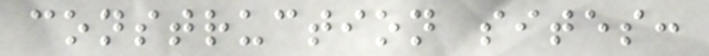construction sites:
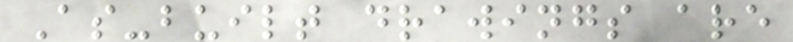As-built drawings are
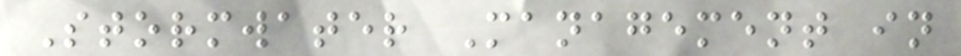Stormwater Management in
